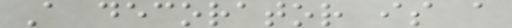A decorator is a
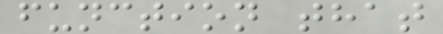function that
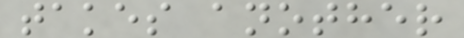takes another
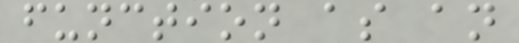function as an
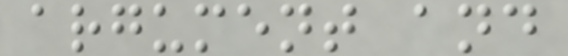argument and
